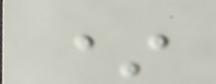*
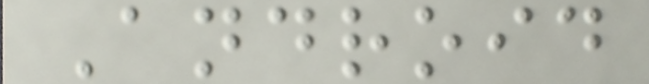Android
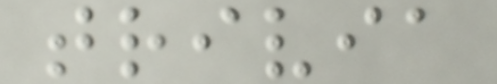trivia
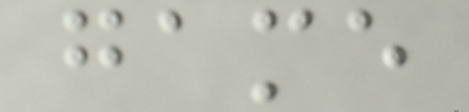game
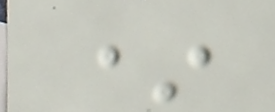*
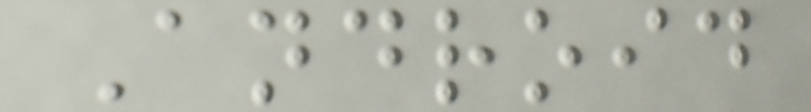Android
